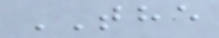THE
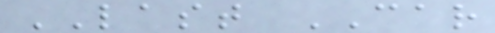LAST CAR
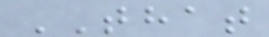THAT
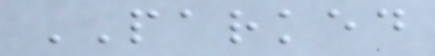PARKED
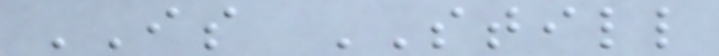IS STILL
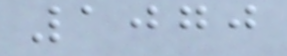1070
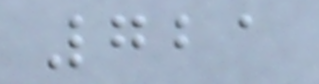721
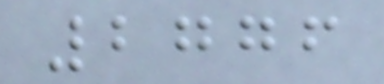2776
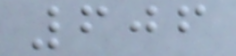606
